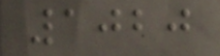1020
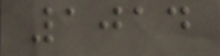1014
